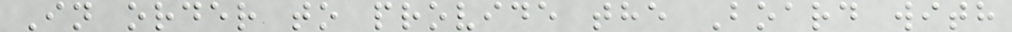In order to provide the Board with
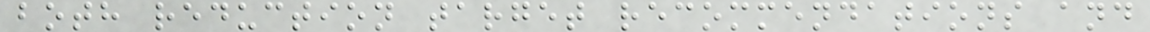both reduction target recommendations and
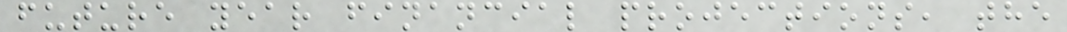future year financial projections, the
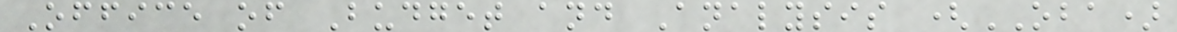Office of Budget and Analysis (OBA)
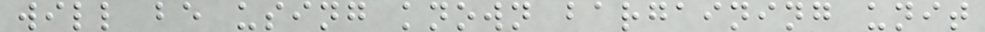will be using known bargaining unit
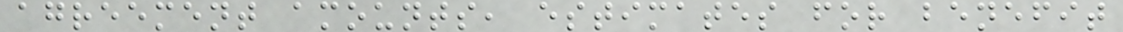agreement amounts, estimates for benefit
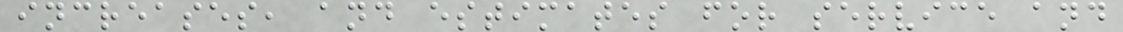increases, and estimates for service and
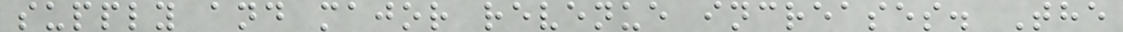supply and major revenue increases. The
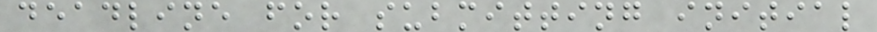deadline for submitting initial
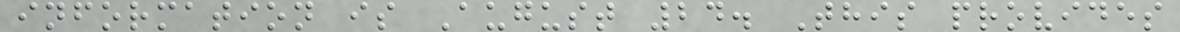information is August 24. This provides
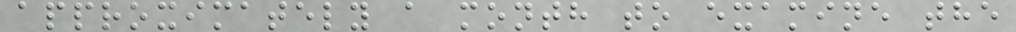approximately a month to examine the
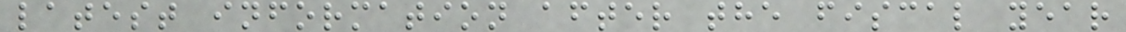latest information after the fiscal year
